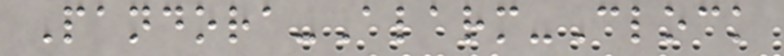Pandora-Alarm-Clock
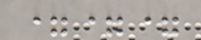===
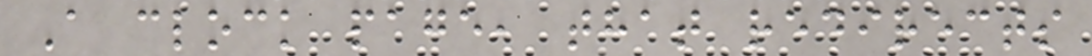A clock page, that redirects
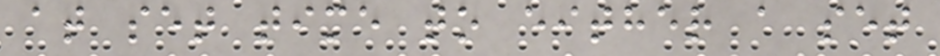at set time to either a set
